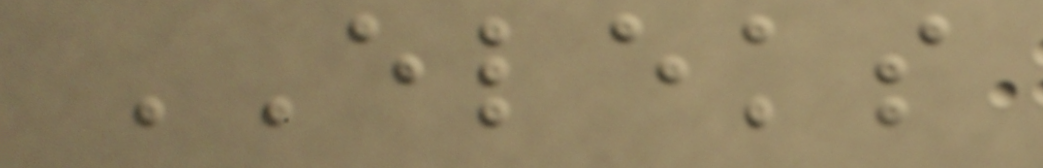ELEKS
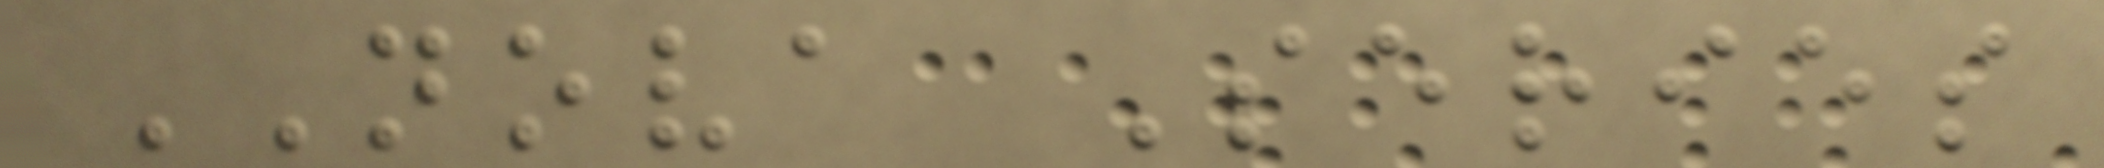NOVA Series
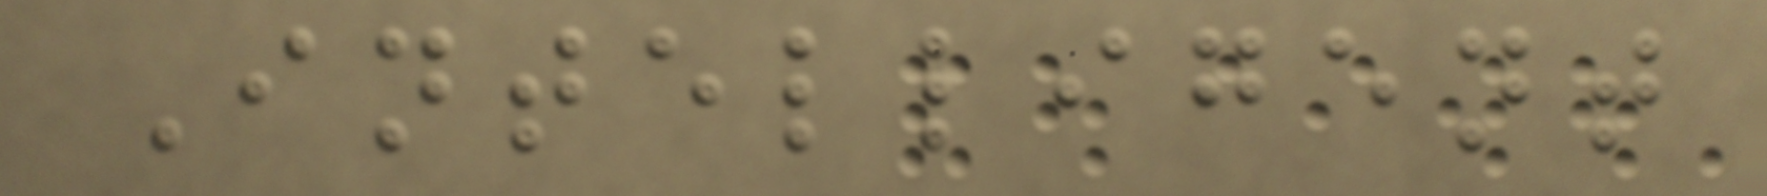Intelligent
